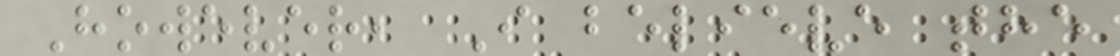However, I believe the
